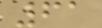61
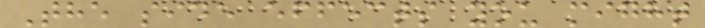The side effects you might
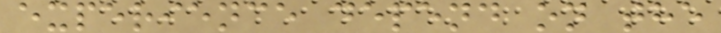experience depend on the
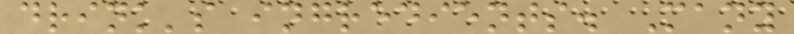drink's ingredients. Many
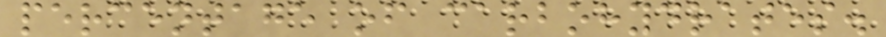percentage of carbohydrates.
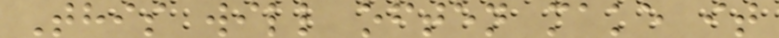This will often make it
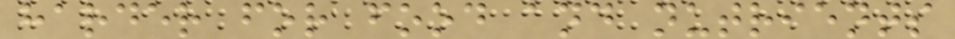harder for food and nutrients
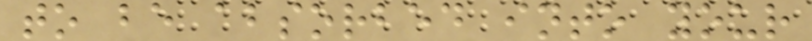to be absorbed into your
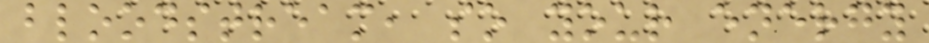bloodstream, so your energy
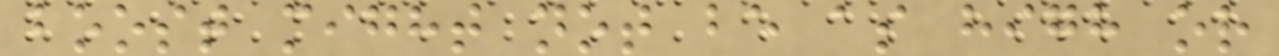boost might not be as high or
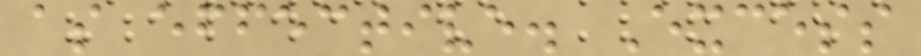as effective. Excess
